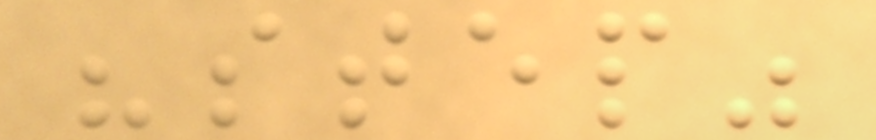"step"
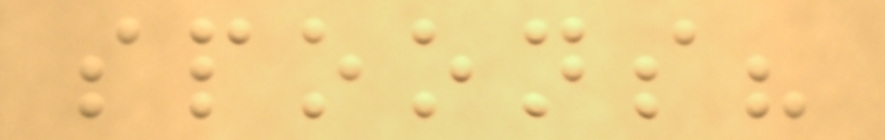spoons?
